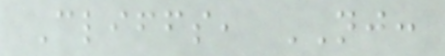Cliffs, NJ:
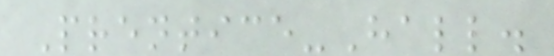Prentice-Hall.
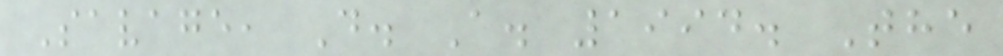Savage, D. A. 1994. The
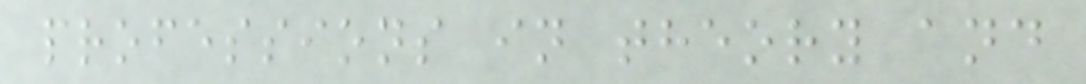professions in theory and
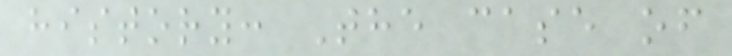history: The case of
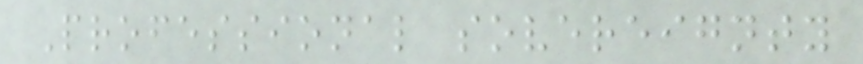Professional sovereignty
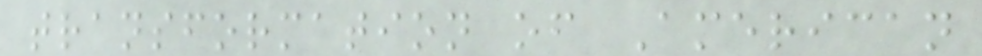transformation of American
